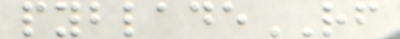pybladeRF
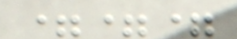===
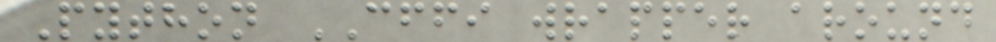Python CFFI wrapper around
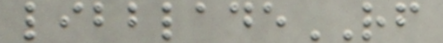libbladeRF
